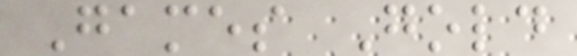Games Gold
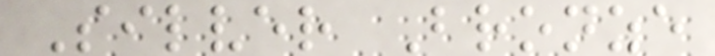Silver Bronze
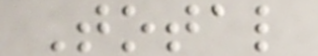Total
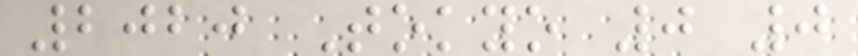2020 Tokyo 0 0
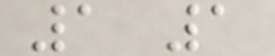1 1
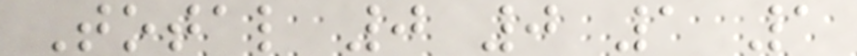Total 0 0 1 1
